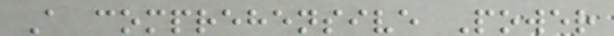A comprehensive Power
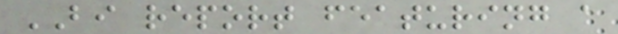BI report featuring a
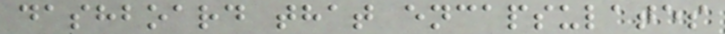dashboard that encapsulates
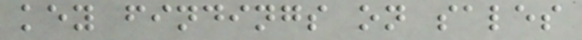key findings on sales
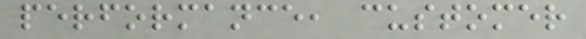performance, customer
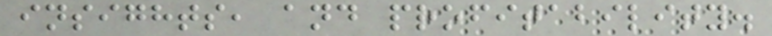insights, and profitability.
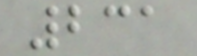231
